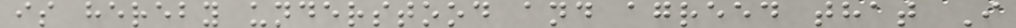is hereby understood and agreed that I
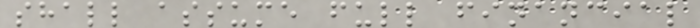shall assume full financial
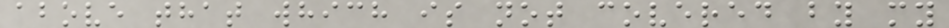above that which is not covered by my
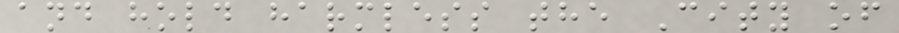and hold harmless the City of
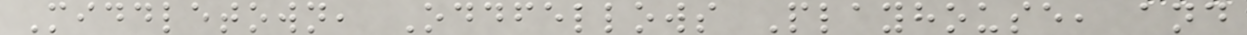Middletown, Oddfellows Playhouse, and
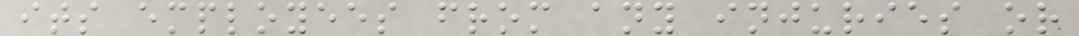its employees from any injuries or
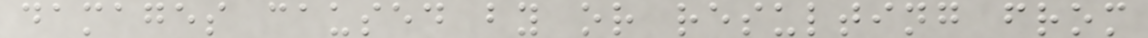damages caused by or resulting from
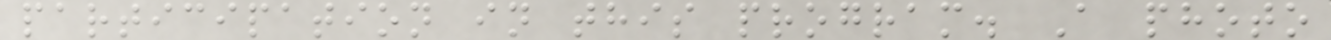participation in this program. A photo
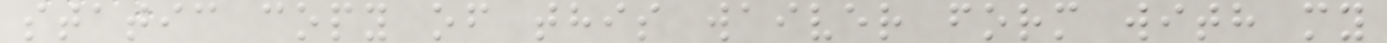static copy of this waiver form with my
